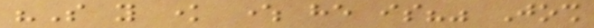"So you know where he is?" Josh
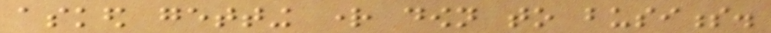asked getting right down to business.
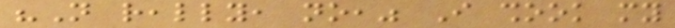"Not really, no," I shook my
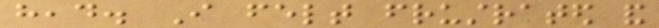head. I felt frustrated and
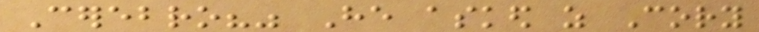Cerebro?" He asked as Cory
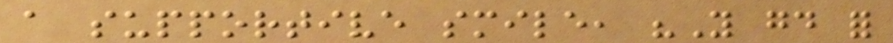a supportive smile, "You good for
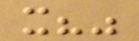it?"
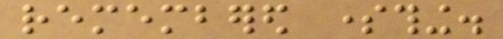remembered something.
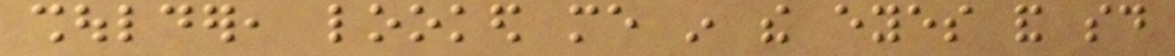shoulder, looked me in the eyes and said
